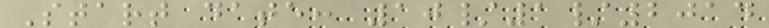Start date: 10/1/2014
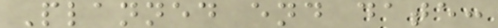Planned end date:
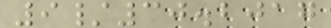9/30.2017
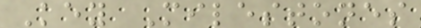Key Milestones
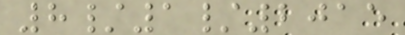8/1/2015
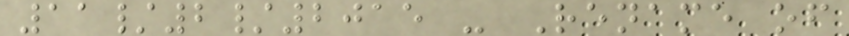11/2/2015 - Rename of
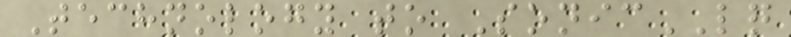Technology to SonicLQ
